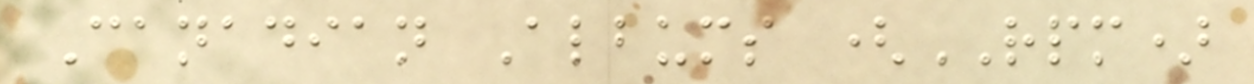Canadian Albums (RPM)
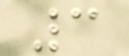3
